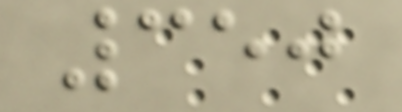350
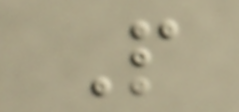P
